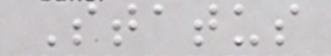Status
